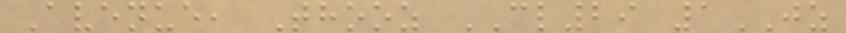Avenue, Thooz CL29 1JZ
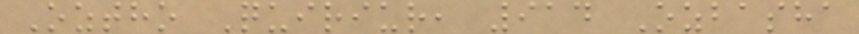Oztho Quiriur, 914 Ozbasha
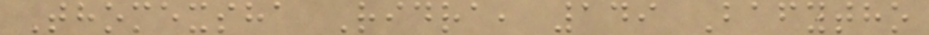Thomexsha Ridra, 149 Bafytho
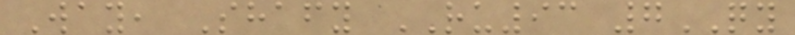Way, Shafy RU93 7QY
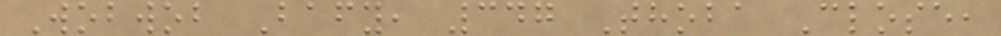Wobwob Bafy, 347 Thoba Close,
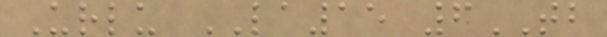Urlu LA15 6TB
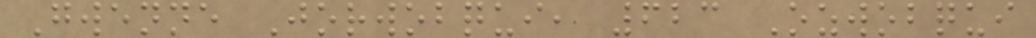Gwenne Jorwobqui, 623 Ozwobqui
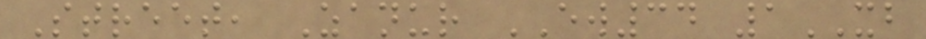Street, Zanur EW34 1XB
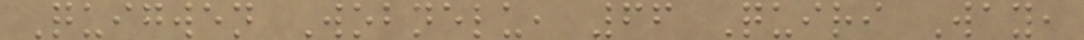Quigwen Wobnelu, 66 Quiri Way,
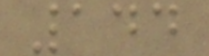144
